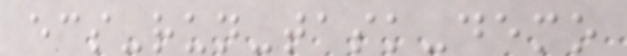ecs-run-task-demo
